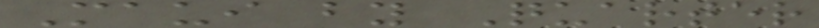Maui by Quarter
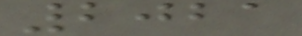2021
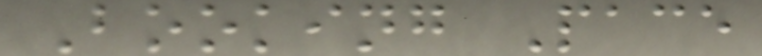Booking Pace
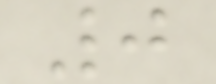0
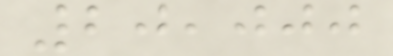20,000
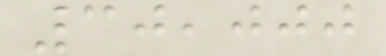30,000
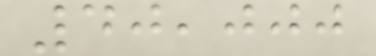40,000
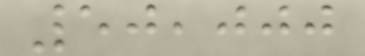50,000
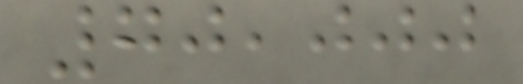70,000
